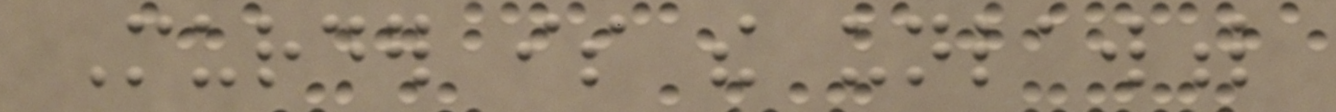Murder is the unlawful
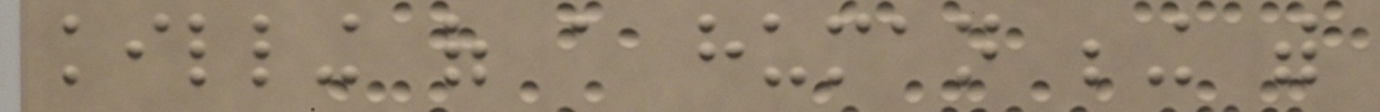killing of a human being with
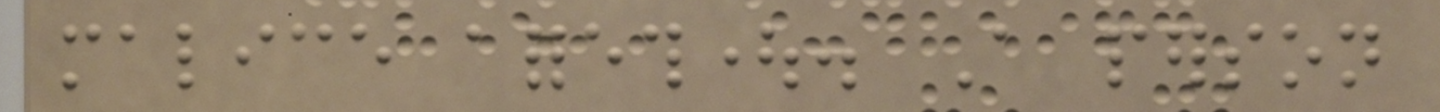malice aforethought. A person
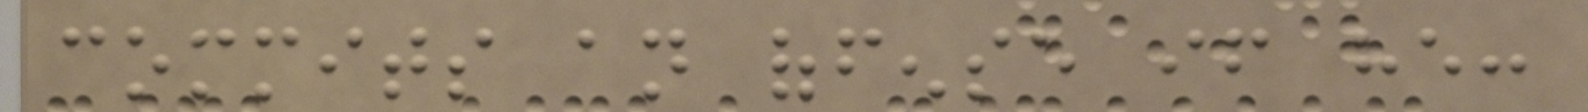commits an offense if he:
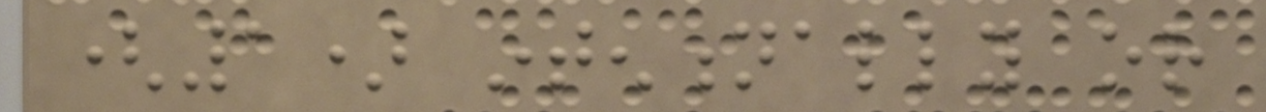(1) intentionally or
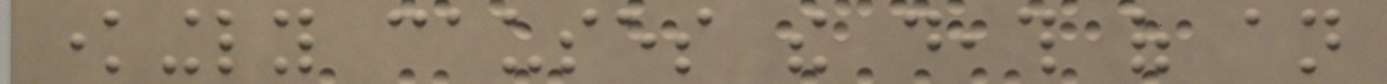knowingly causes the death of an
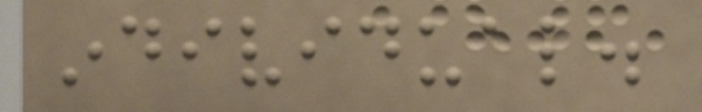individual.
